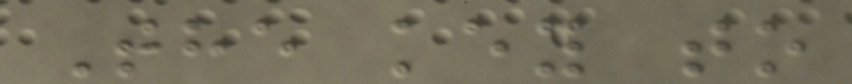The key to
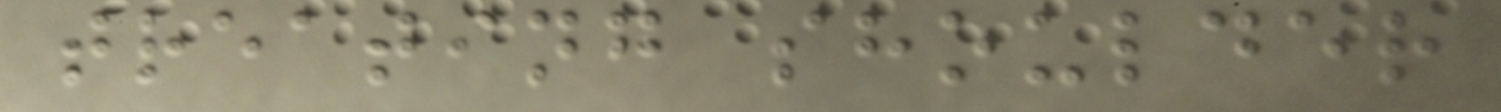treating shoulder
